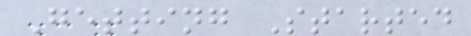Getting Started
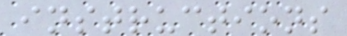instructions
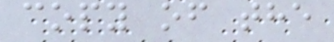copy of the
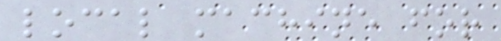local machine for
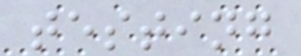testing
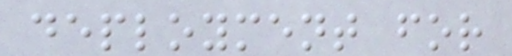deployment for
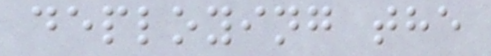deploying the
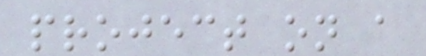project on a
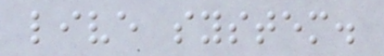live system.
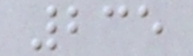235
